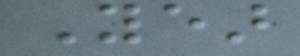Year
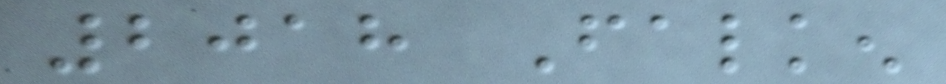2018 Falken
